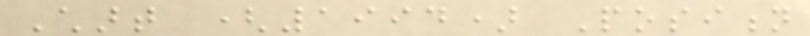Chart (1994) Position
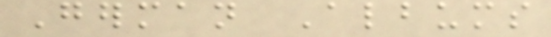German Albums
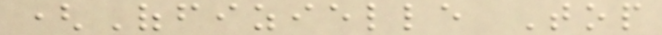(Offizielle Top
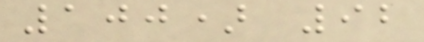100) 92
